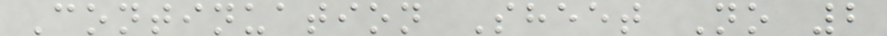Continuation Sheet No 2
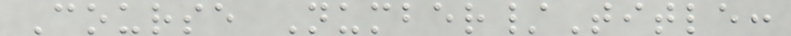Course Number/Title:
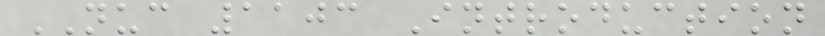NUC 1103 Introduction
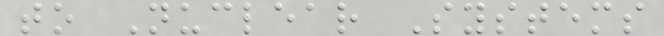to Nuclear Systems
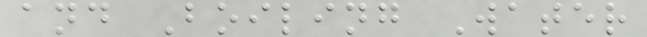and Boiling Water
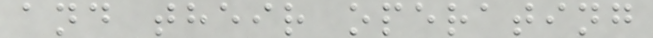and their operating
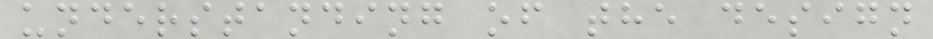understanding of the design
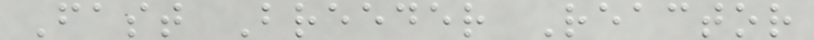Fast Breeder Reactor
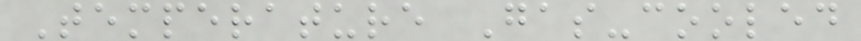Temperature Gas-cooled
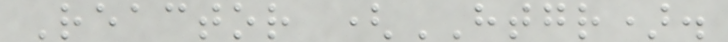Reactor (HTGR).
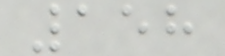158
